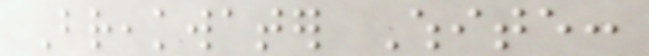Breakwater White:
